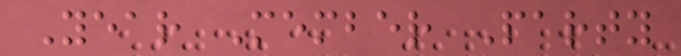Year Member Party
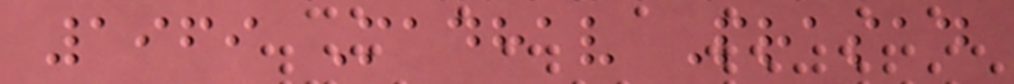1969 Madhav Prasad
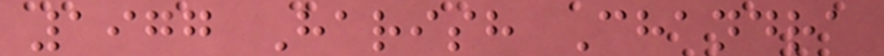1977 Harish Chandra
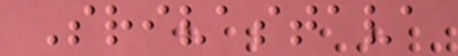Srivastava
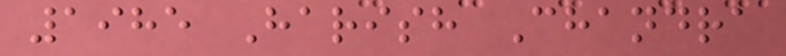1985 Harish Chandra
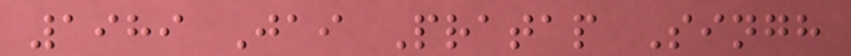1989 Jai Pratap Singh
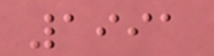1991
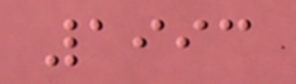1993
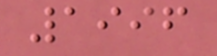1996
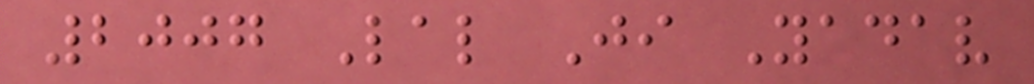2007 Lal Ji Yadav
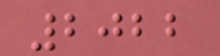2022
